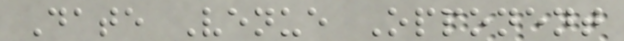Date Venue Opponent
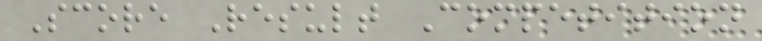Score Result Competition
